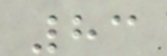83
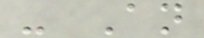- An
